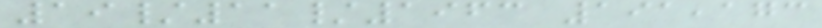19/11/1963 191,173
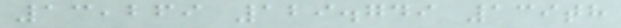13,269 129.749 139th
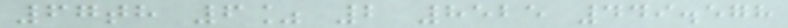67th 6% 2 8525 449.578
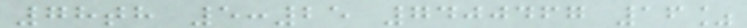78th 5:25 7400467 16%
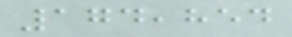174,854
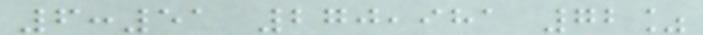6:51 270,981 72%
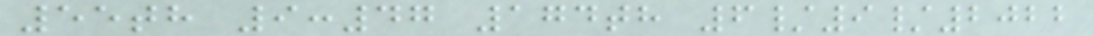55th 9:47 174th 6/9/2022
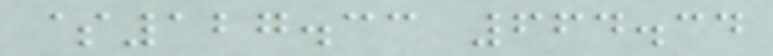$127.33 664.34
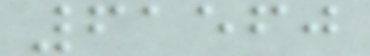61560
